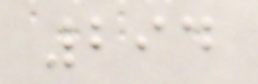294
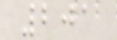201
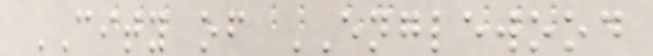CITY of ENGLEWOOD
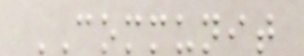COMMUNIT
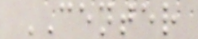CENTER
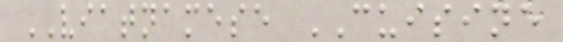VIATNAMESE CUISINE
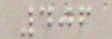406
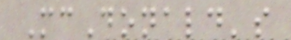McDonald's
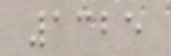1325
